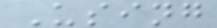Using
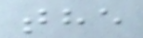the
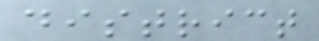district
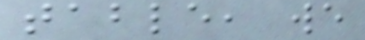table, we
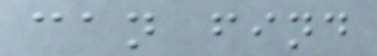can find
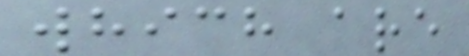which are
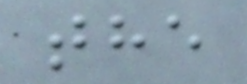the
